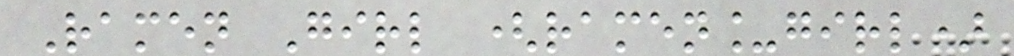Ramen Girl (ramen_girl)
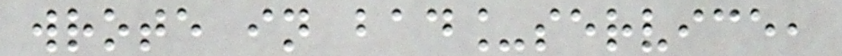wrote in bad_service,
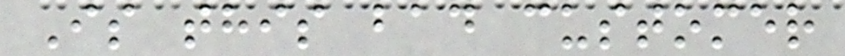Is this bad customer
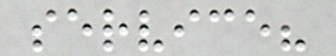service?
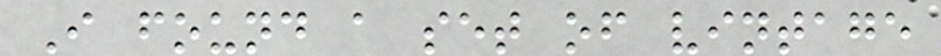I found a set of vintage
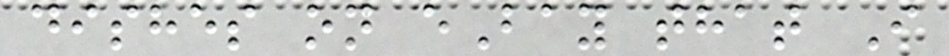dishes on eBay that I
